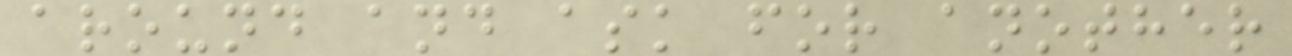around and ask for another
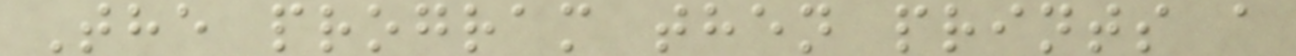The program then prints a
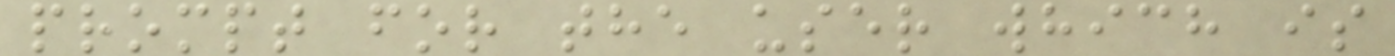prompt for the user which is
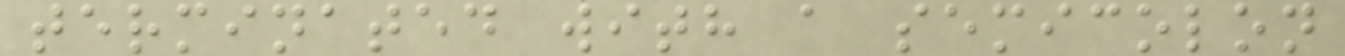terminated with a semicolon
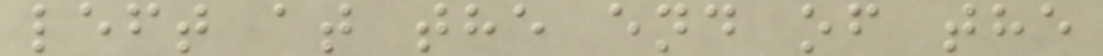left at the end of the
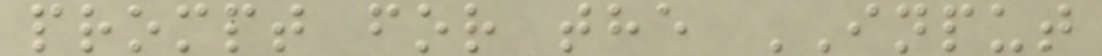prompt for the INPUT
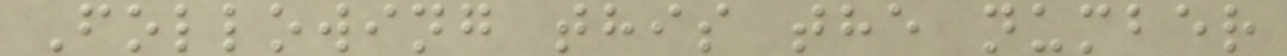Following this the number
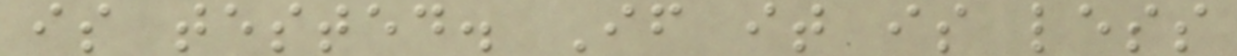is tested. If it is less
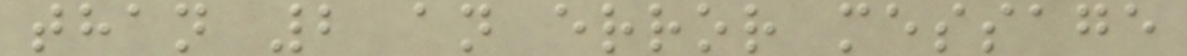than 2 an error message
